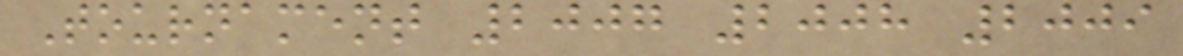Tournament 2007 2008 2009
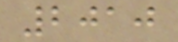2010
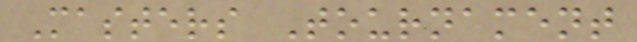Masters Tournament
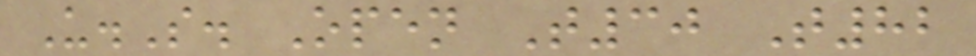U.S. Open T30 T82
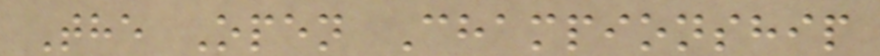The Open Championship
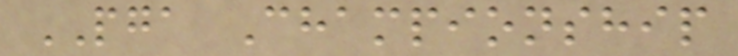PGA Championship
